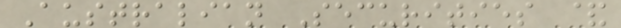Australian Securities &
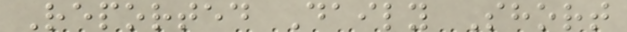Reported Daily Short
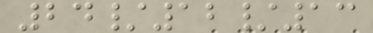24/12/13
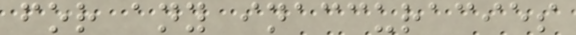for any inaccuracies
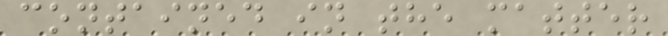contained in the matter
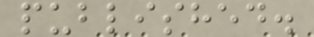published.
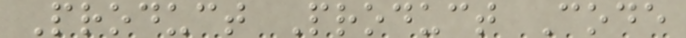Product Product Code
